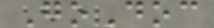GoDoc
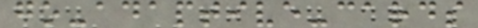go-adaptive-cards
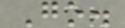Go.
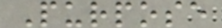Purpose
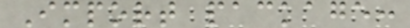Import package:
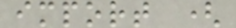import (
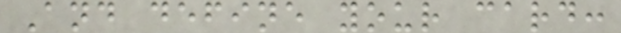And define your card:
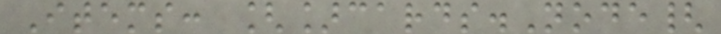Items: []cards.Node{
